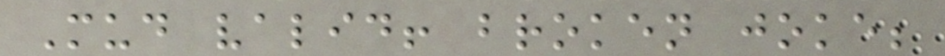Mud valid! broken joke;
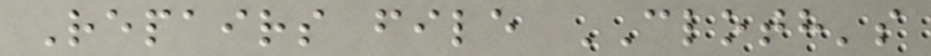Repairs file CLOTH's
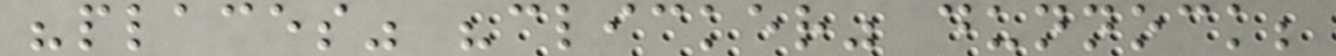"places" "clicker" dunnock;
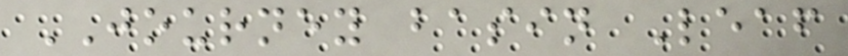JOURNEY basin Leaf
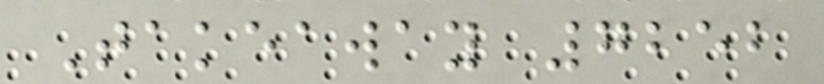Takeaway 7252
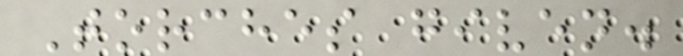Torches given.
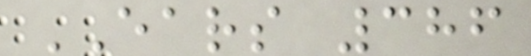EARS 386
